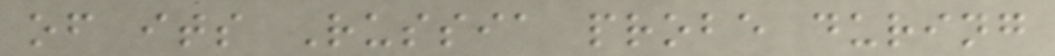of its Russia probe during
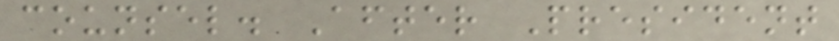counsel. After President
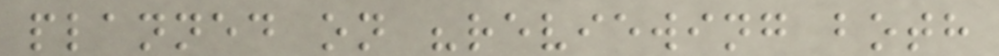planned on "reviewing both
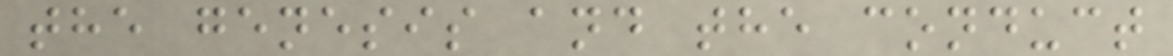the genesis and the conduct
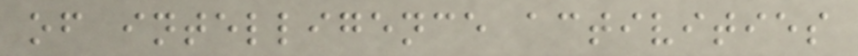of intelligence activities
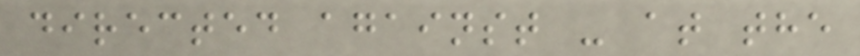directed against - at the
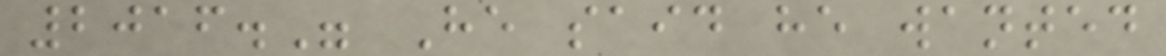2016." He said he wanted
